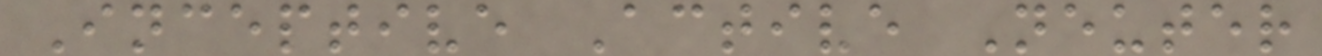Inceptive Active Neuter
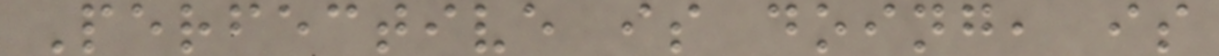Perfective is doing, is
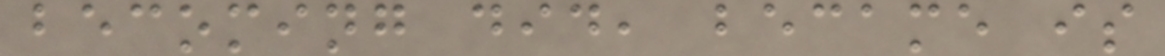becoming did, became is
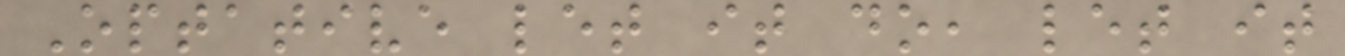Optative let it do, let it
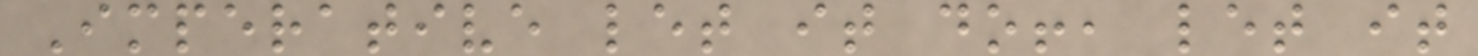Imperative let it do!, let it
